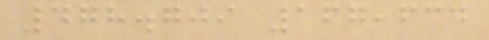478.709 167,634
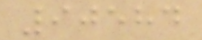90584
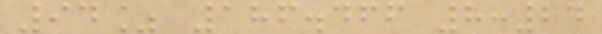94% 186.466 8:24
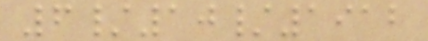6/10/1912
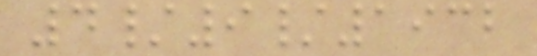4/9/1932
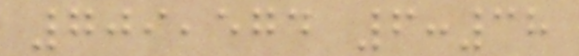709,574 6:38
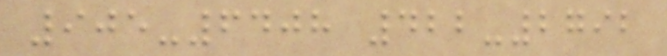905-6408 422-2792
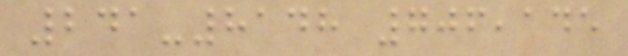241-8148 706,145
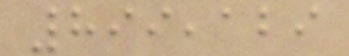899,129
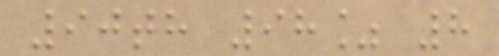90th 98% 8
